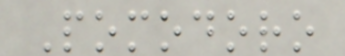Pomodoro
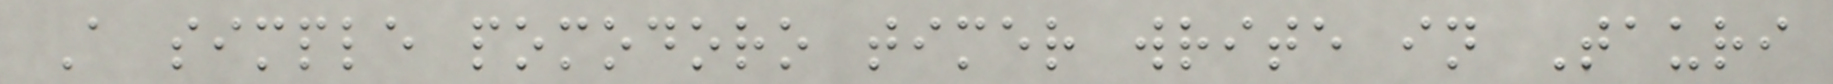A simple pomodoro timer write in Tauri
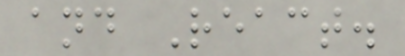and React.
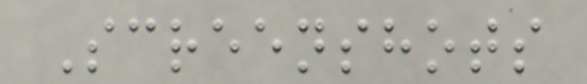Screenshots
